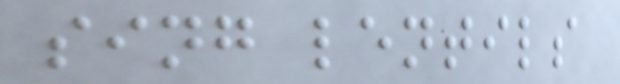sing lentils
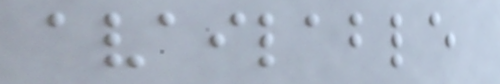available
